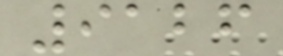9126
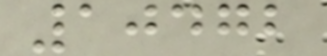10472
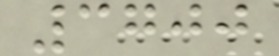3700
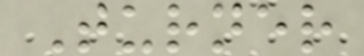Turner
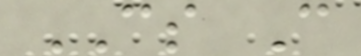CS C
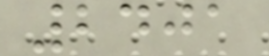2401
